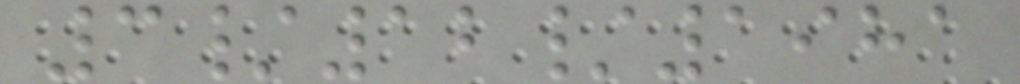3/12/1981
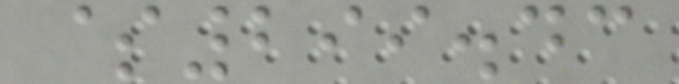$299.43
